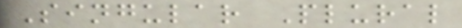Singular Plural
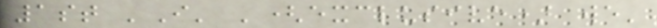1st 'I' '(exclusive) we'
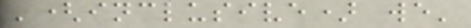'(inclusive) we'
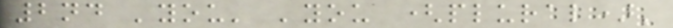2nd 'you' 'you (plural)'
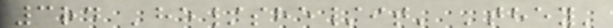3rd 'he/she/it' 'they'
